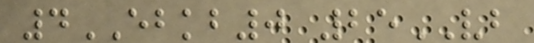4EBKB0 25VB
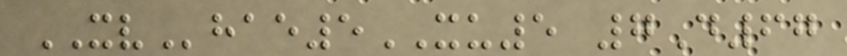XVhae5XU5 7D67
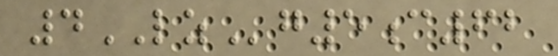4LZg5c62
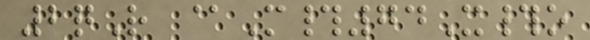2qR @M#74X#o
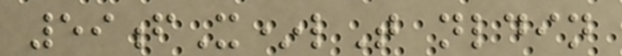59fX*lT nldin
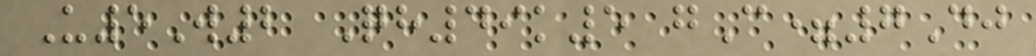U5W2 Qh49k5 gC=7Dj
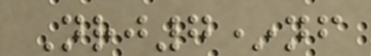Nrj7*nf
